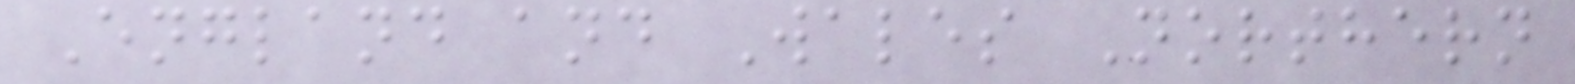England and Wales Northern
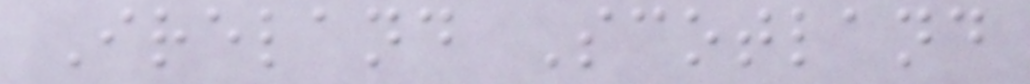Ireland Scotland
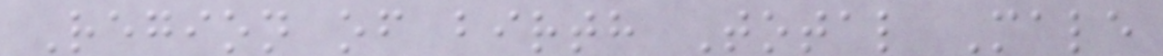Region of birth Total Male
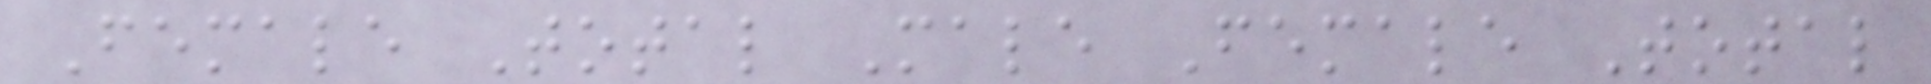Female Total Male Female Total
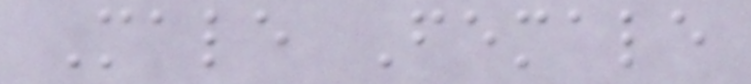Male Female
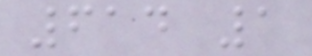614 1
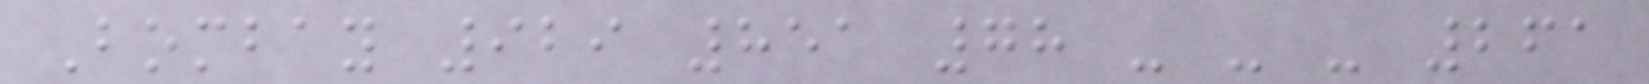Bombay 929 851 78 - - - 261
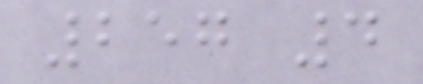257 4
